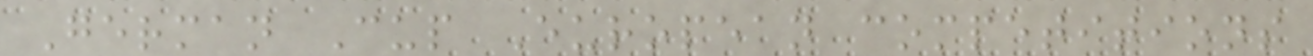German Cup European competitions
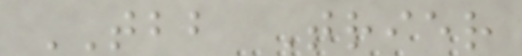TBB Trier
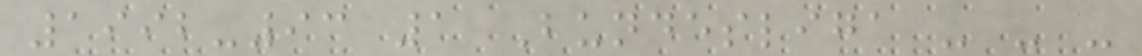1992-93 1 Bundesliga - - -
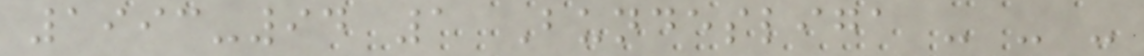1993-94 1 Bundesliga - - -
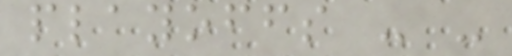playoffs - -
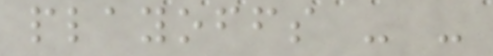playoffs - -
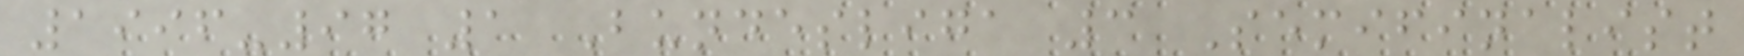1996-97 1 Bundesliga 3 Semifinalist
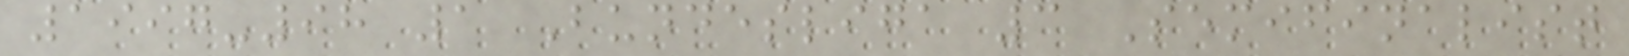1997-98 1 Bundesliga 3 Semifinalist
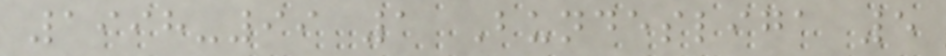1998-99 1 Bundesliga 5
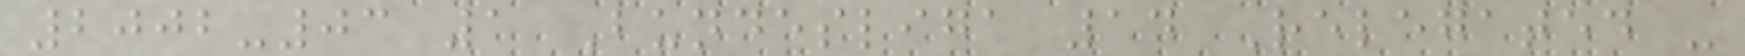2002-03 1 Bundesliga 14 Relegated -
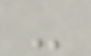-
